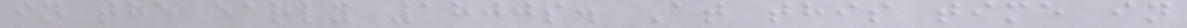in the early 1800s. At this time in
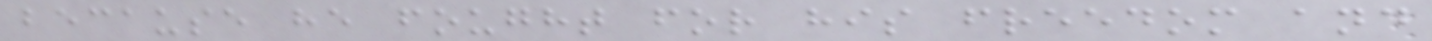because he fought for his freedom and
